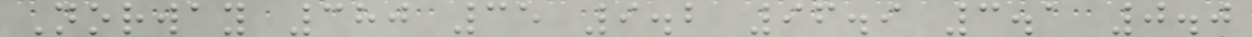Norway 380 35 9.2 96.9 3.1 0.0
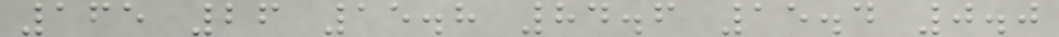165 26 15.8 84.6 15.4 0.0
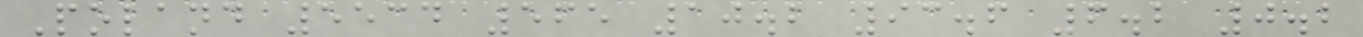Poland 5534 565 10.2 93.6 6.2 0.2
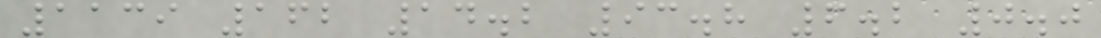1139 162 14.2 93.8 6.2 0.0
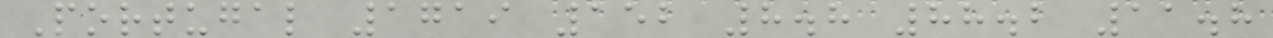Portugal 1719 152 8.8 88.2 11.8
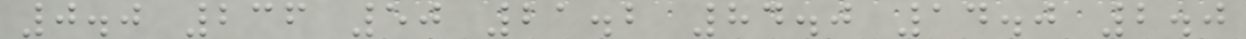0.0 236 50 21.2 84.0 14.0 2.0
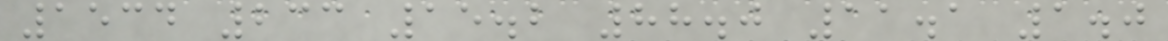1534 233 15.2 88.0 11.1 1.0
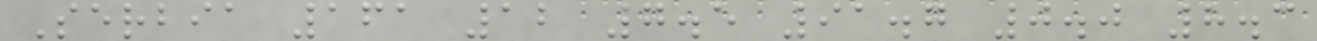Serbia 161 12 7.5 91.7 0.0 8.3
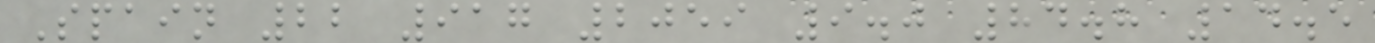Spain 22 917 2059 9.0 84.8 14.5
